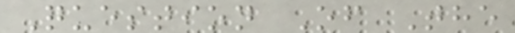Question Of The
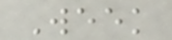Week
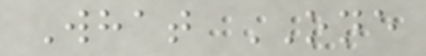What ONE
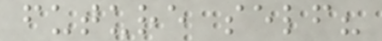future self?
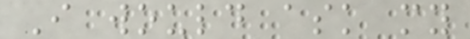I would ask my
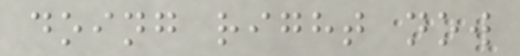doing right now
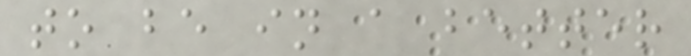to be in a better
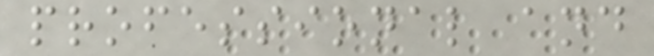professional and
